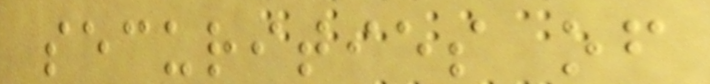securities of
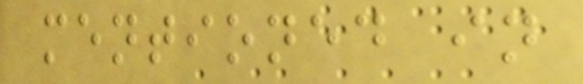mentioned in
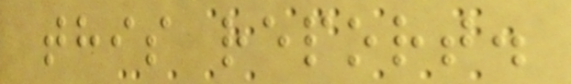this report.
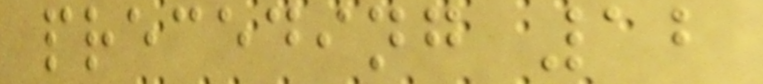preceding 12
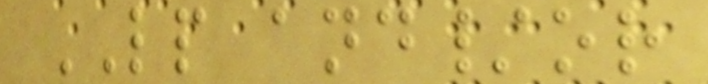LP and/or
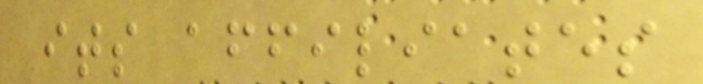its affiliates
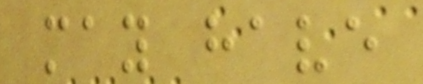may have
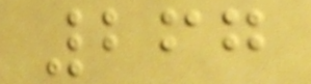267
